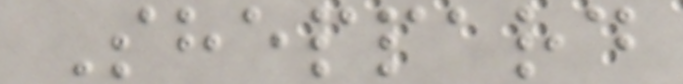Sheppard
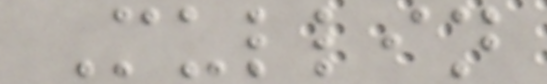Mullin
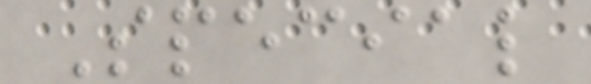Special
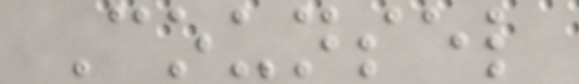Counsel
